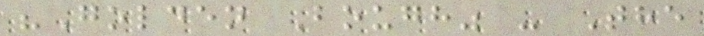"Golden Bough" - The
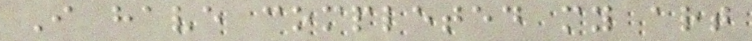I have completed my art
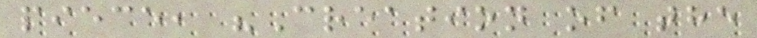piece, "Creation of the
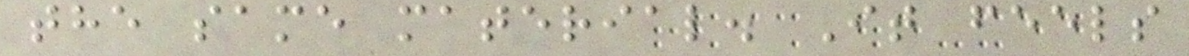the same material. It feels
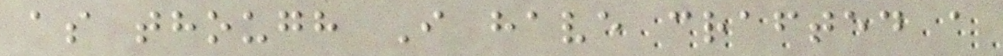as though I have crafted a
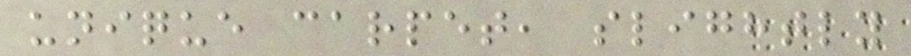unique carpet, slightly
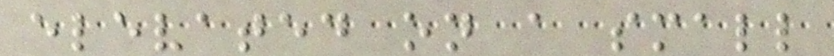elevated on a small
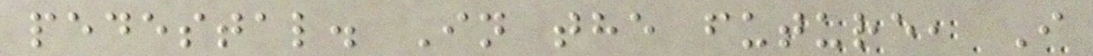pedestal. In the future, I
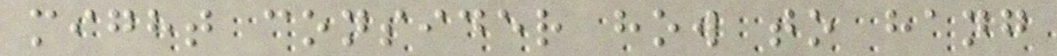might consider how to hang
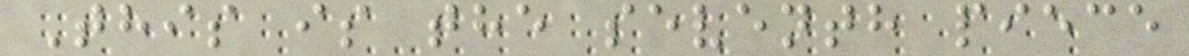This is the seventh piece
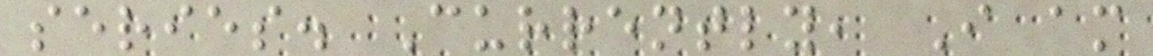series. Currently, I am
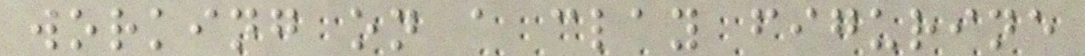working on a clay figurine
